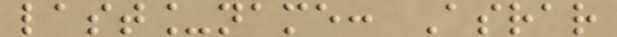last_name: Asrar
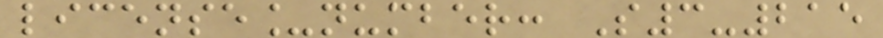license_number: S3-215
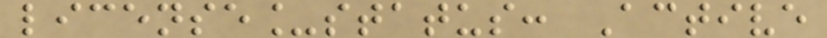license_status: Active
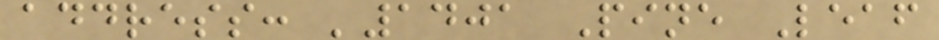address: '1401 Pine Leaf
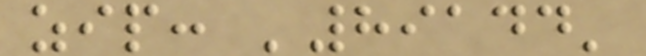zip: '89144'
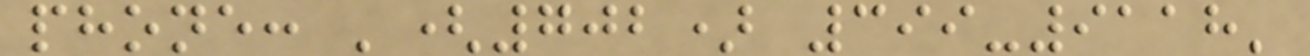phone: '(702) 399-9118'
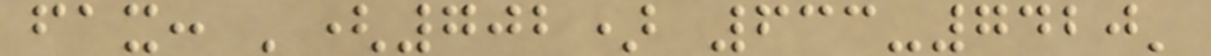fax: '(702) 633-7420'
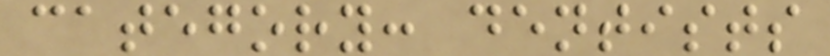category: dentists
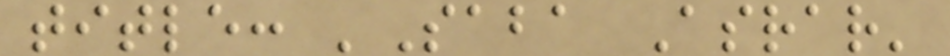title: 'Saba Asrar'
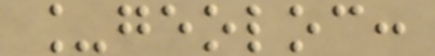_geoloc:
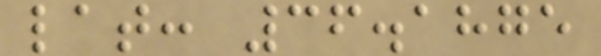lat: 36.1875
